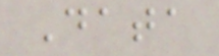Data
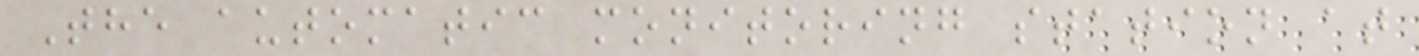The automatic monitoring station at
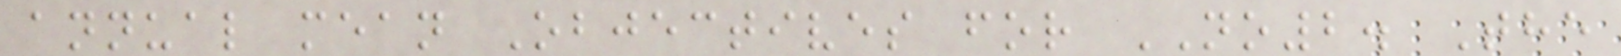annual mean Objectives for NO2. The
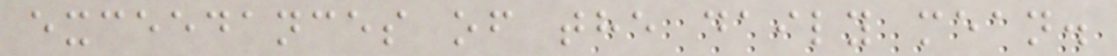exceedances of the daily mean.
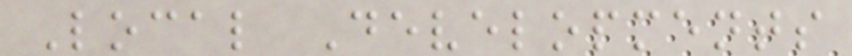Local Developments
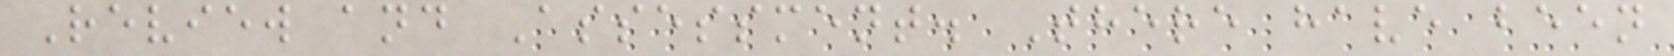Review and Assessment. There have been
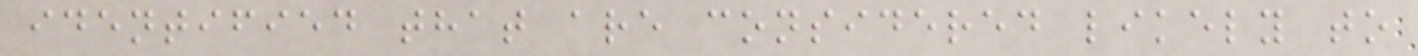identified that are considered likely to
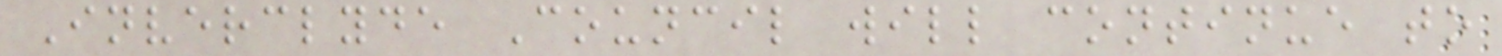Inverclyde Council will continue to
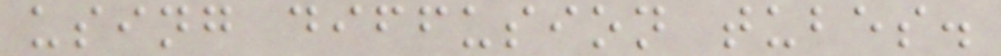using diffusion tubes.
